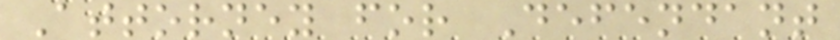Attorney for Defendant
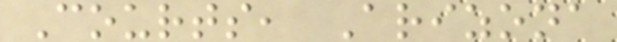Courts, Arizona
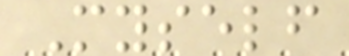Myself
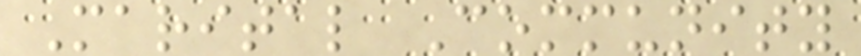Marital Community
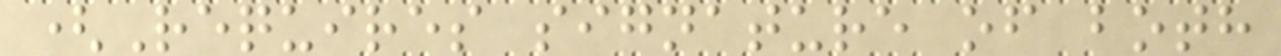(Requires signature of both
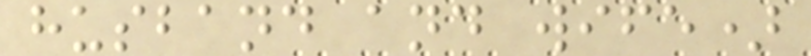husband and wife)
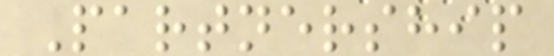Partnership
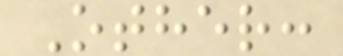Other:
